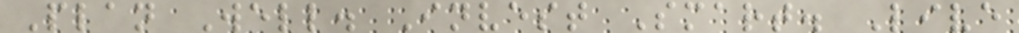Plan Well. Invest Smart. Live
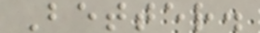Better.
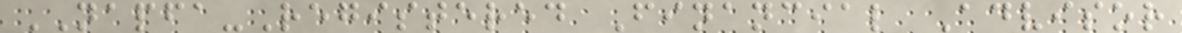NAPFA-Registered Financial Advisor
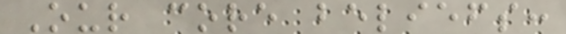Our core beliefs:
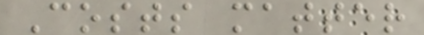Costs matter
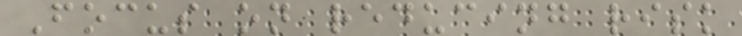Focus on reducing risk
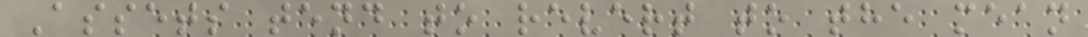Assets tend to revert to the mean
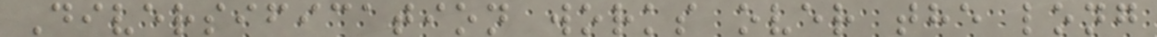Diversification works over the long
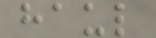haul
